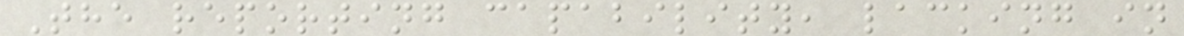The reporting capability, lacking in
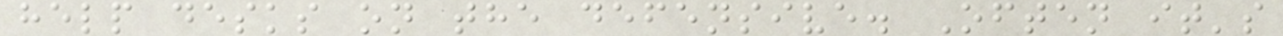help desks on the defensive. Often it's
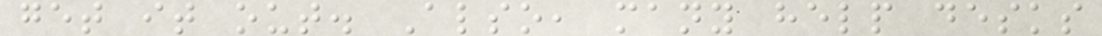get it out. Also, many help desks
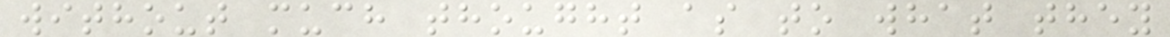without much thought as to what they
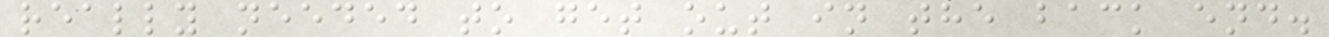really needed to get out in the back end.
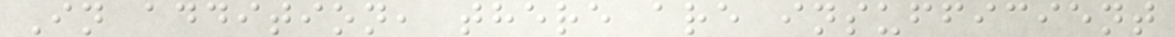In addition, there are insufficient
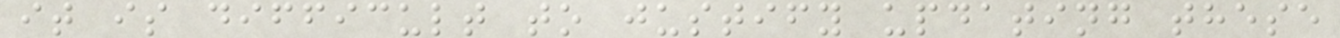it is difficult to justify updating these
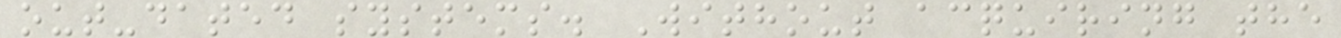out-dated systems. Without acquiring the
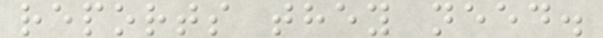reports they need.
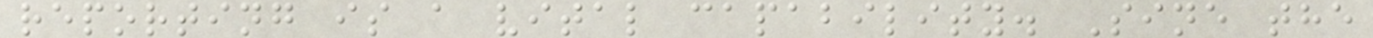reporting is a vital capability. Sine the
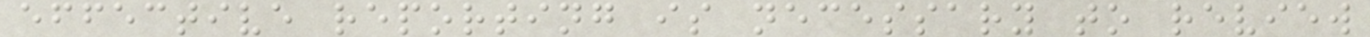effective reporting is necessary to review
